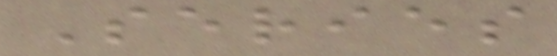Series
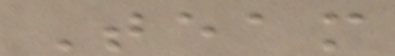Team
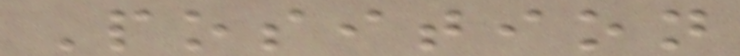Position
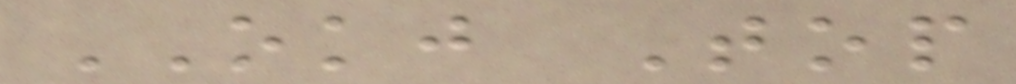OKJ Top
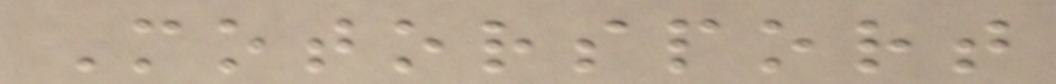Motorsport
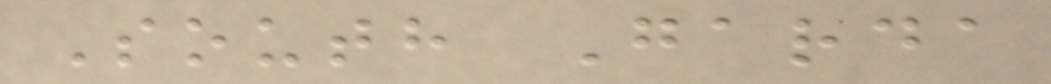South Garda
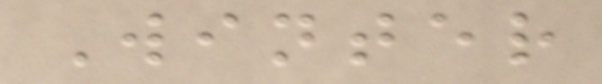Winter
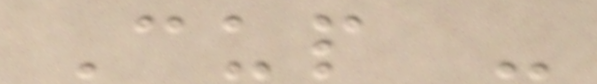Cup -
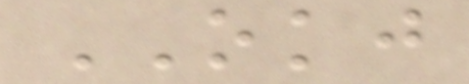OKJ
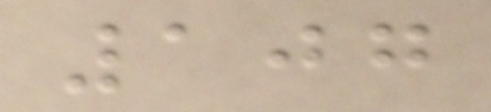107
